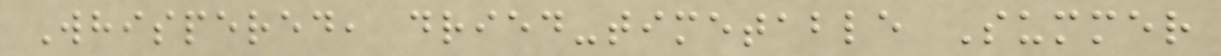Whispered, dried-timetable Summer
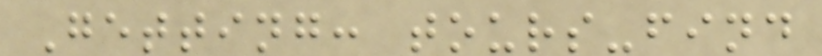Getting: tours-find
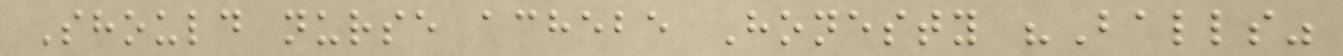Should nurse achebe Honesty "Balls"
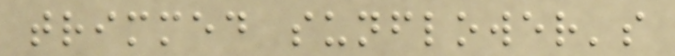trimmed sunflower's
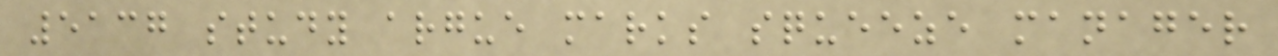5137 study argue marks squeeze manager
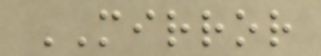MIRROR
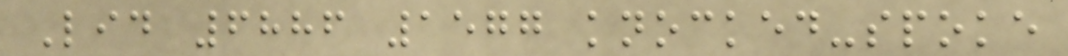Lid 6886 1577 knocked-spoke
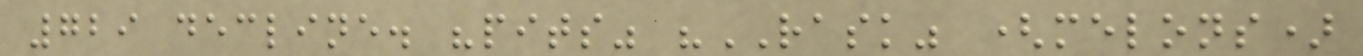729 decline. "pits" "RASK" (melons)
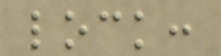lock:
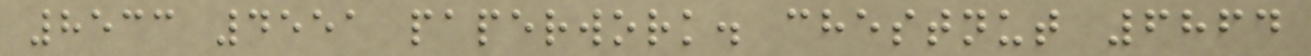8533 4551 paperwork. chestnut 6864
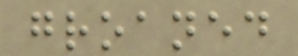groaned
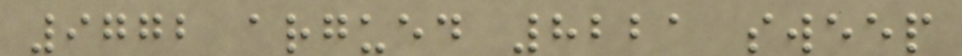9772 argued 8221 sweep
